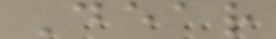Dear
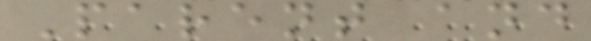Parent and
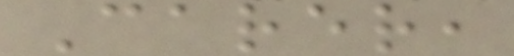Carer,
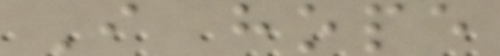I hope
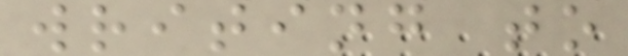writing to
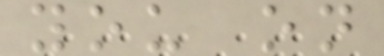you on
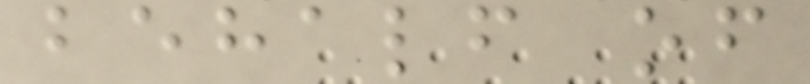behalf of
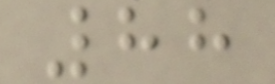88
